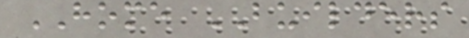HOME BUILDERS
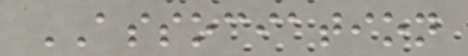ASSOCIATION
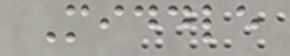Middle
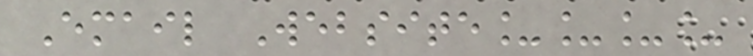Email Website____
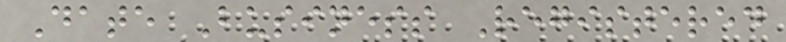Date Business Registered
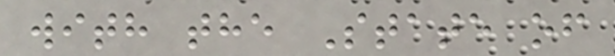with the State of
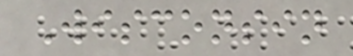Wisconsin
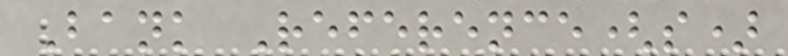Bank Reference(s)
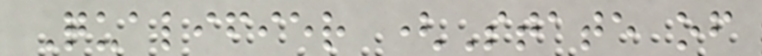Qualifier (State of
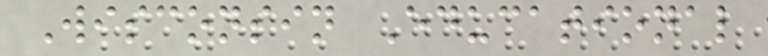Wisconsin Educational
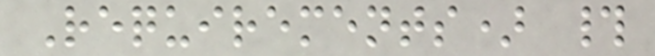Requirements) #
